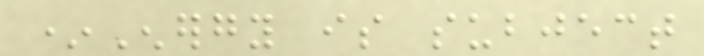*Energy is subject
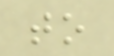to
